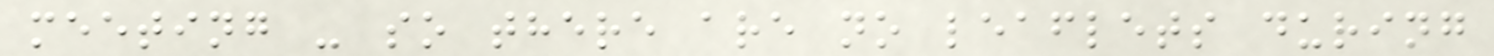meeting - so there are no leaflets during
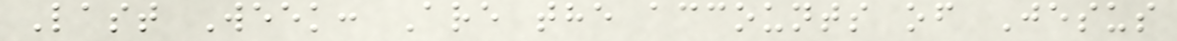Last Week: Are the accounts of Jesus
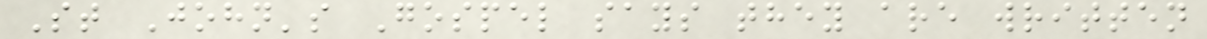St John's Gospel says they are written
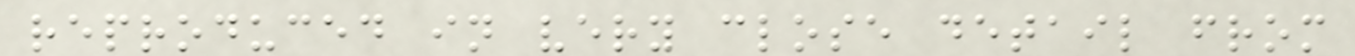reproduced in very close detail from
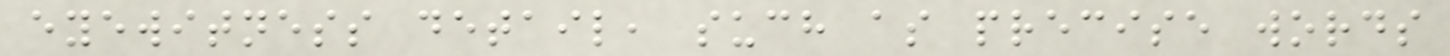eyewitness detail, such as precise words
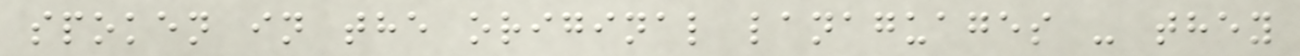spoken in the original lanaguages - they
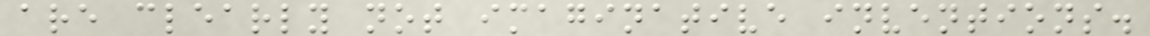are clearly not imaginative inventions.
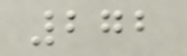272
